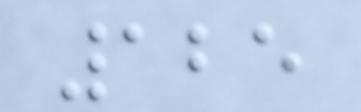125
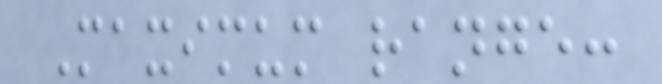Maximum range:
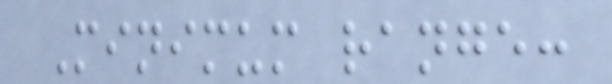Minimum range:
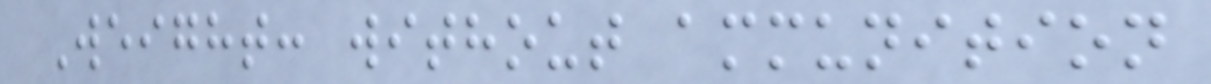Weight: without ammunition
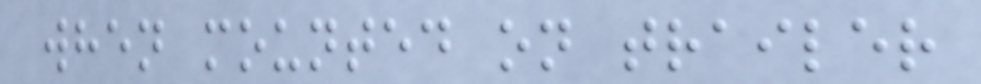when mounted on trailer
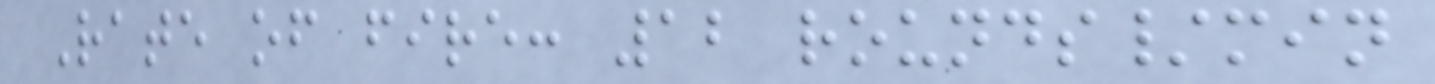Rate of fire: 12 rounds/min
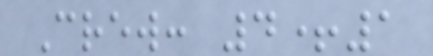Crew: 4+1
